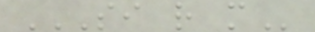SI R M
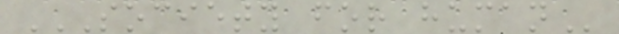SOCIETY FOR HUMAN
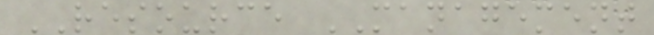RESOURCE MANAGEMENT
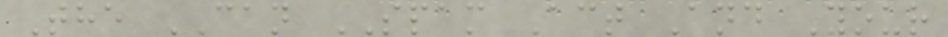The CAN SPAM Act And Your
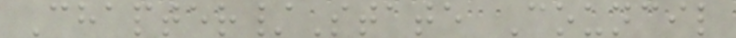Chapter/State Council
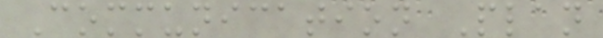Communication Plan
